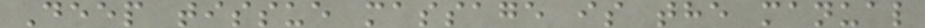Deep tissue massage is the manual
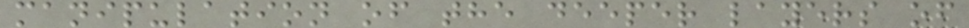manipulation of the deeper layers of
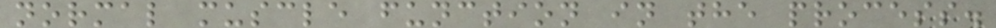normal muscle function in the process.
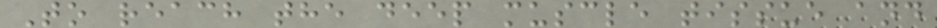To reach the deep muscle tissue and
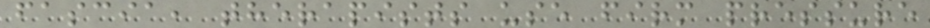fascia, therapists use firm pressure
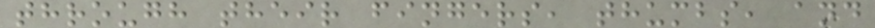through their fingers, thumbs, and
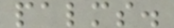palms.
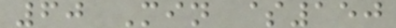60 Min $150
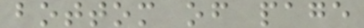bottom of page
